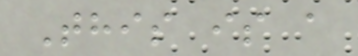This is a
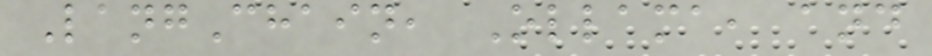LangChain, Ollama, and
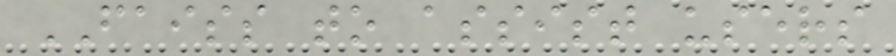FAISS to assist users
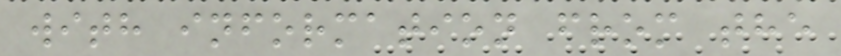with information from the
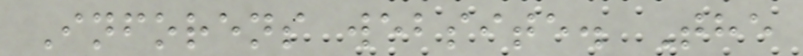Inforens website. The
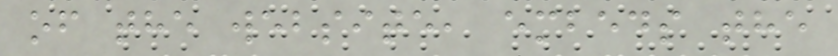of the website, embeds the
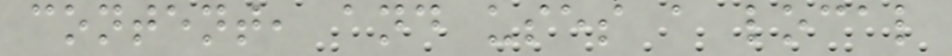content, and uses a local
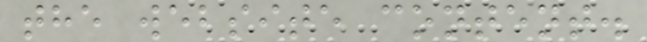the website content.
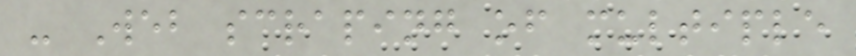- Web scraping of multiple
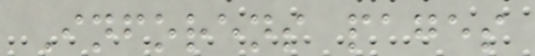Inforens pages
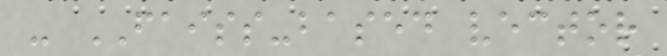- FAISS-based vector
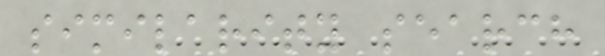similarity search
